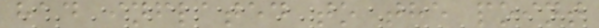had inflated to the point
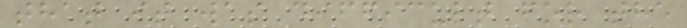that it was difficult for the
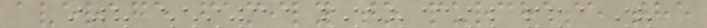average family to purchase the
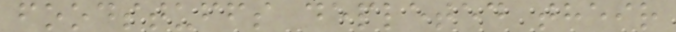foodstuffs depleted their
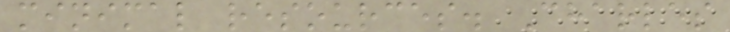minimal resources. Charles
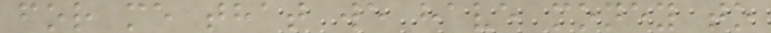for me that we have money to
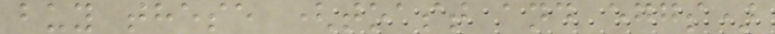buy these (toast and eggs)
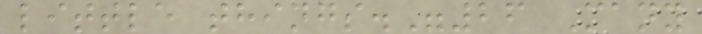little things."26 Many
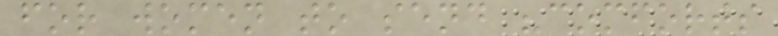for women to send "comforts
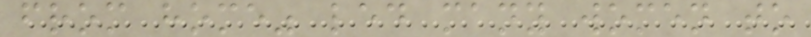from home" led many women to
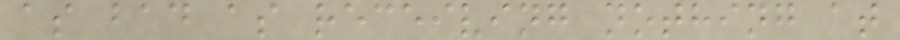as bad as receiving nothing at
